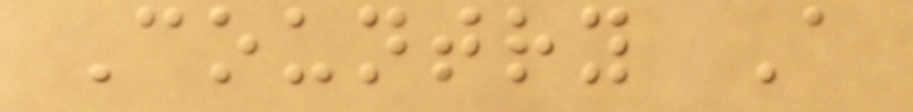Country A
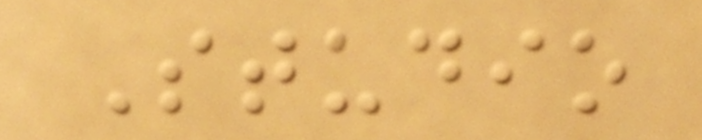Studio
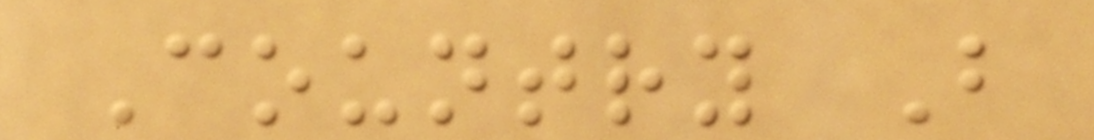Country B
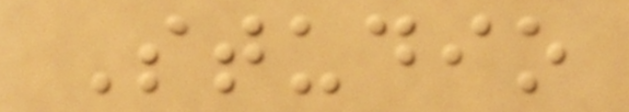Studio
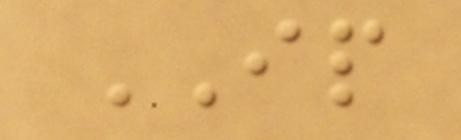IP
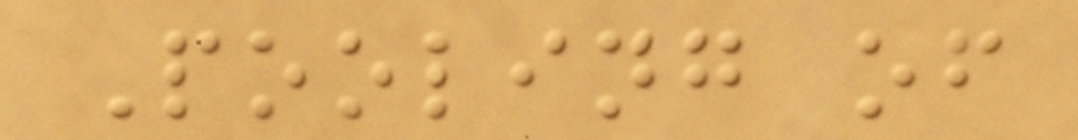Pooling of
